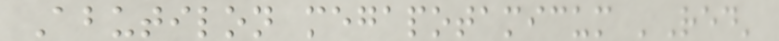Abutilon megapotamicum 'Red'
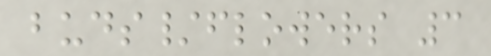buds/flowers 3
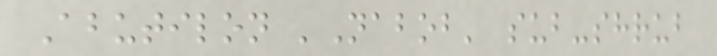Abutilon 'Nabob' sub-shrub
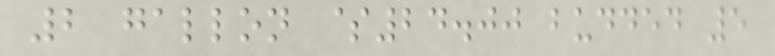2 gallon $24.00 budded 5
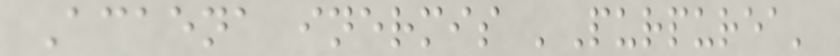Acaena inermis 'Purpurea'
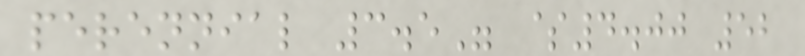perennial 3.5" $4.00 52
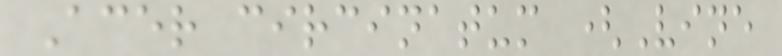Acer circinatum (Vine
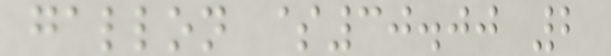gallon $30.00 2
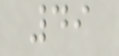49
